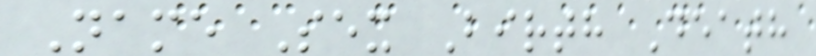Name Sex Birth Death
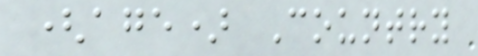(age) Country
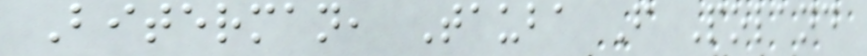Biterman, Tauba F Poland
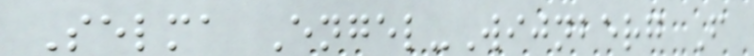Selma Engel-Wijnberg F
